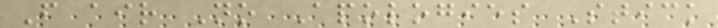F air No Apologies Stick
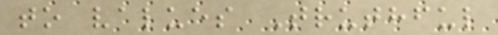to values Truthful
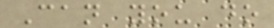Can you do
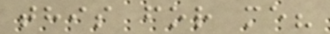this for me?
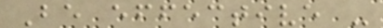Be effective -
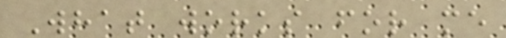What works for me
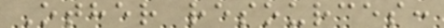Other resources:
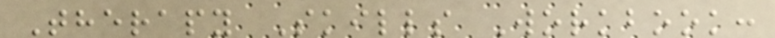Therapy Skills Workbook:
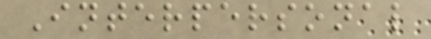Interpersonal
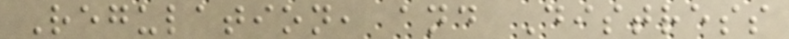Regulation, and Distress
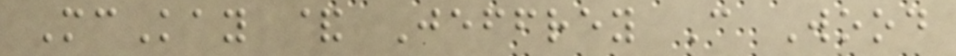McKay & Jeffrey C Wood
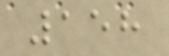158
